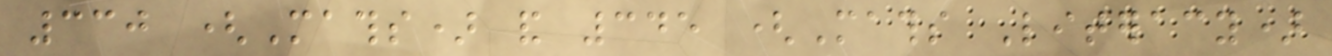330 (Maths) and 345 (Maths Literacy)
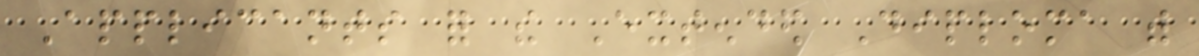Applicants for the Extended Diploma with
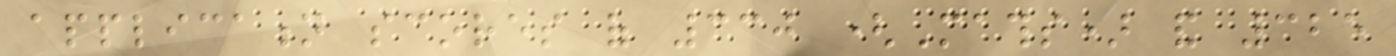application scores of 330 (Maths) and 325
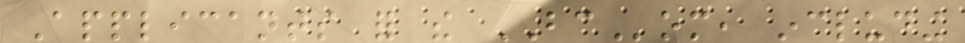Applicants for the BCom, including
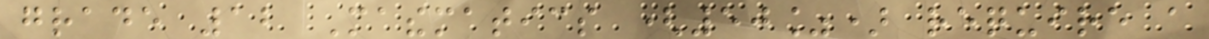grade 12 Mathematics (50%) require a
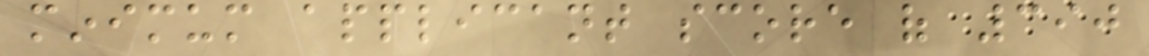minimum applicant score of 390
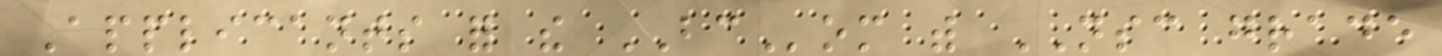Applicants for the BCom with NSC grade
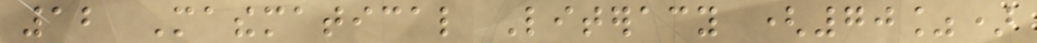12 Mathematical Literacy (70%)
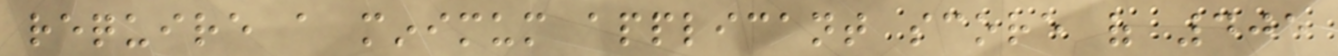require a minimum applicant score of 405
